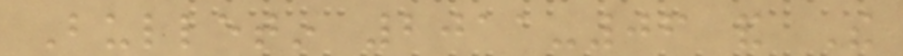Bulletin 2011-06 and The
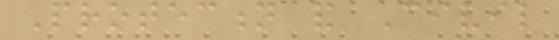Protection and Civil
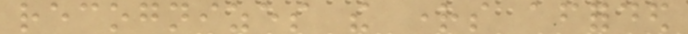recognizes the rights afforded
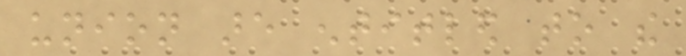union are entitled to the
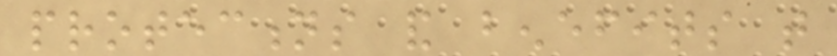protections and benefits that
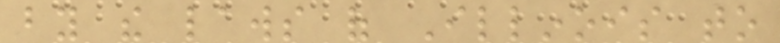by the laws of Illinois to
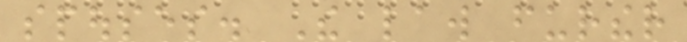spouses. The law further
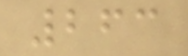263
